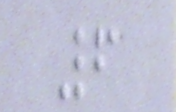6
